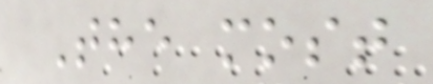The most
